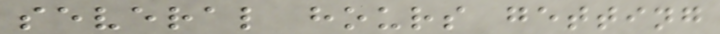several hours getting
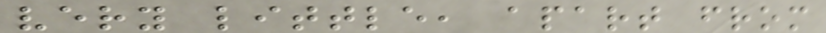very little, apart from
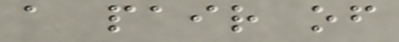a pair of
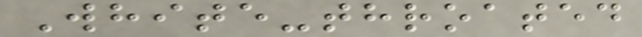White-throated
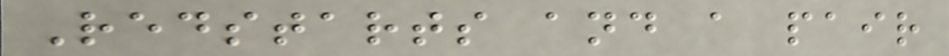Redstarts and a pair
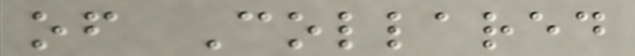of Collared
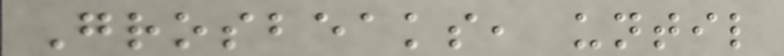Grosbeaks, until
